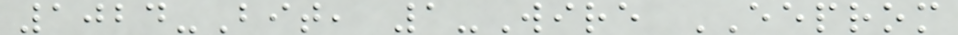1024-Bit, 1-Wire EEPROM
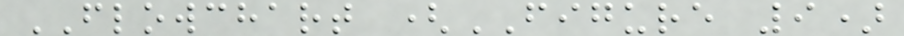FLOWCHART (FIGURE 9)
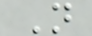N
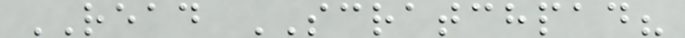READ SCRATCHPAD?
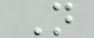N
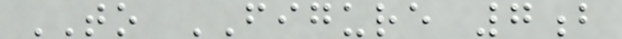TO FIGURE 7b
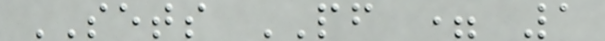SETS PF = 1
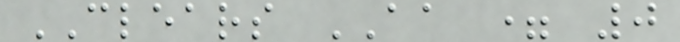CLEARS AA = 0
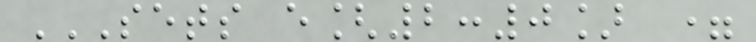SETS E[2:0] =
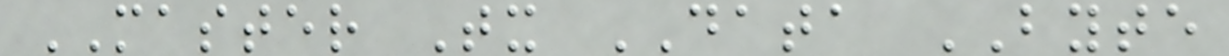MASTER Tx DATA BYTE
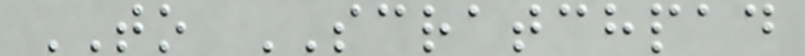TO SCRATCHPAD
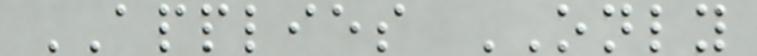APPLIES ONLY
